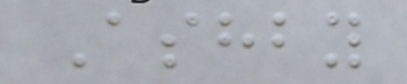Ashby
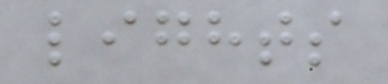lights
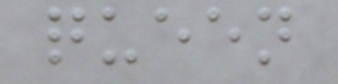queen
